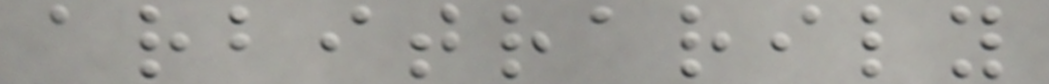arbitrarily
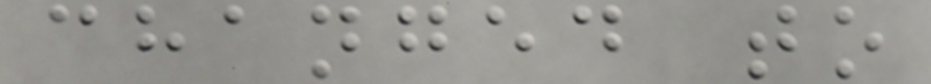changed to
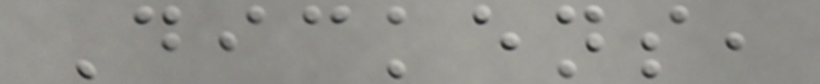Dickens,
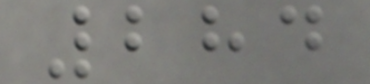284
